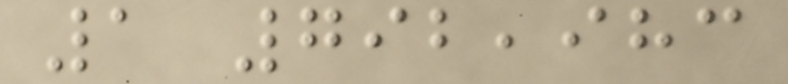1 792,983
